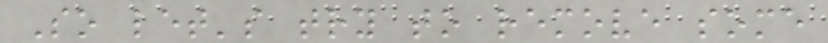So let's try to remove some
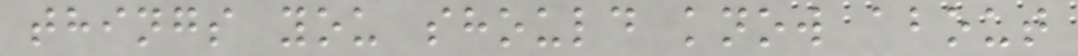things you should know about
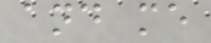and me
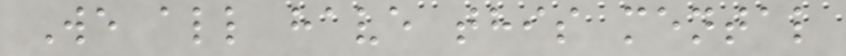We all have this mental
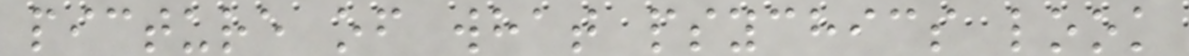picture of what psychics look
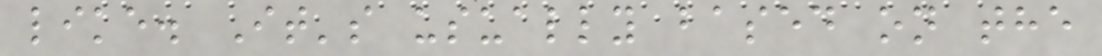like. It's usually based on the
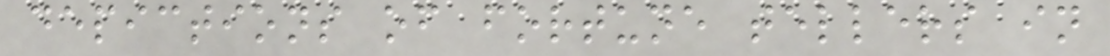depictions of fortune tellers in
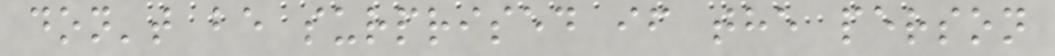don't be surprised if the person
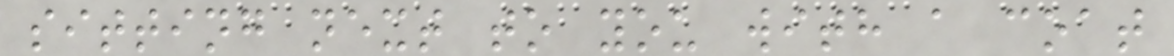sitting next to you with a coat
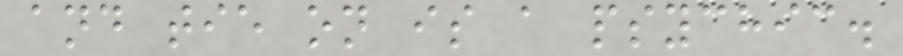and tie on is a psychic.
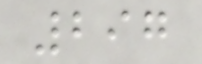297
